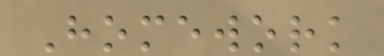Homework
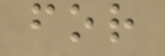for
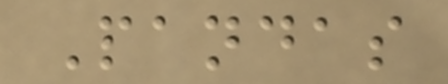Pandas
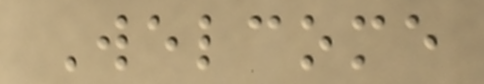Welcome
